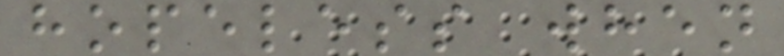hopeless when
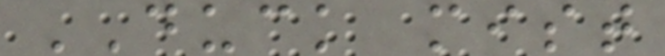DUCK mist
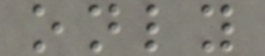only
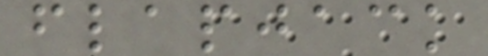flapjack
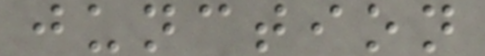junction
